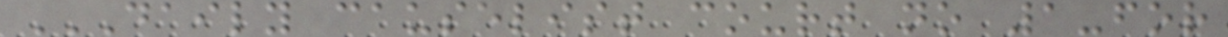DAILY CAUSELIST COURT NO 1-FOR
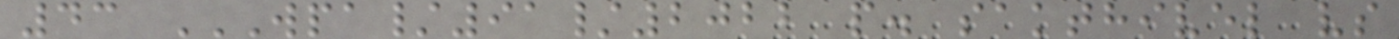43 WPA/91/2022 P. SAKTHIVEL VS
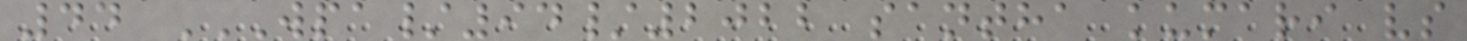44 WPA/94/2022 SANTHA KUMARI VS
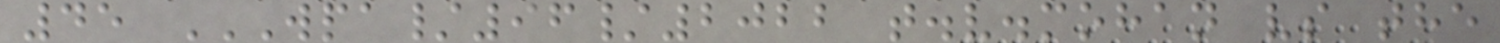45 WPA/96/2022 T.V.MOHAN VS THE
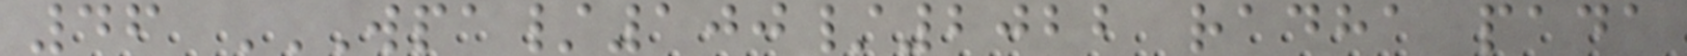46 WPA/100/2022 RADHA PADA
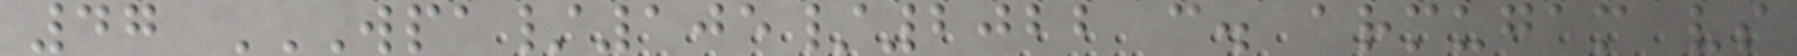47 WPA/105/2022 C. ARMUGAM VS
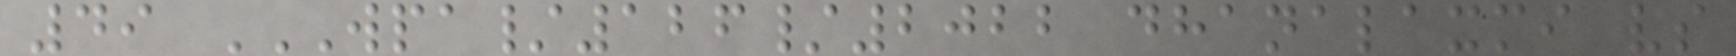49 WPA/126/2022 DHANALAXMI VS
